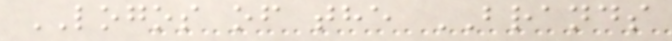LOGOS of the BRANDS
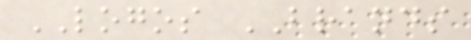LOGOS BRANDS
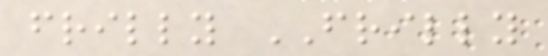frilly FRILLY
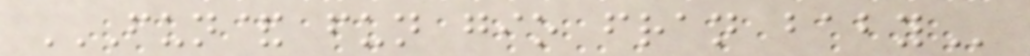FUN& FUN GIO FRAN BABY
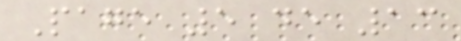Page 5 de 13
